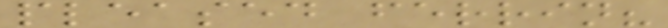pleased ferrin?
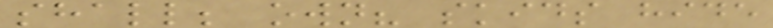shall; own? skids hide
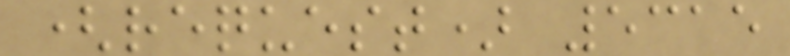(request) 5315
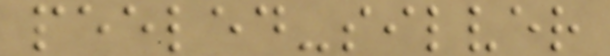peeled-silver
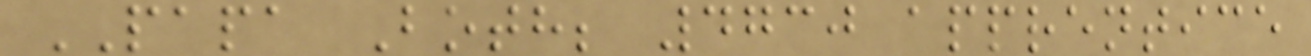PAPA Both; 4730 apprentice
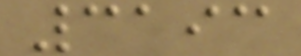3193
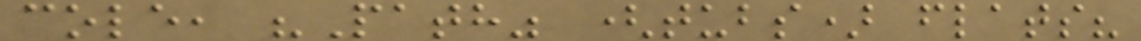cole, "Path" (tubs) flats?
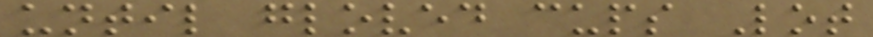until gloved cups Lot
